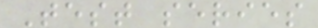Test series
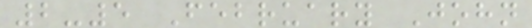2-5 February John
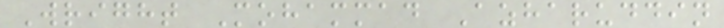Wright Mohammad Azharuddin
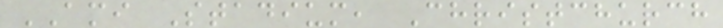AMI Stadium, Christchurch
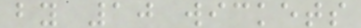by 10 wickets
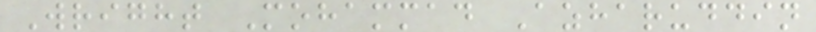Wright Mohammad Azharuddin
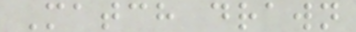Match drawn
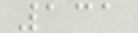131
